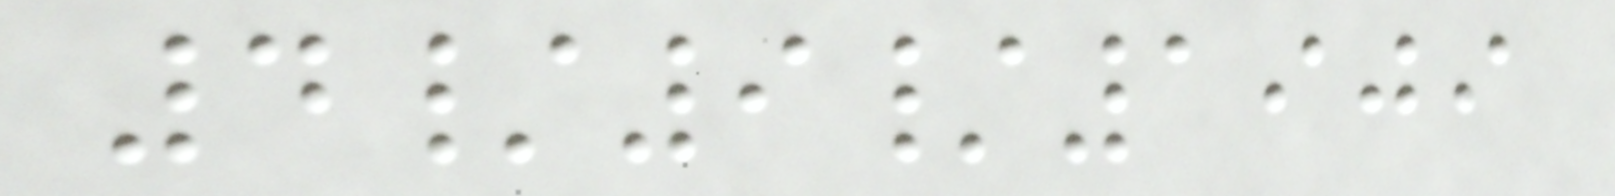4/9/1909
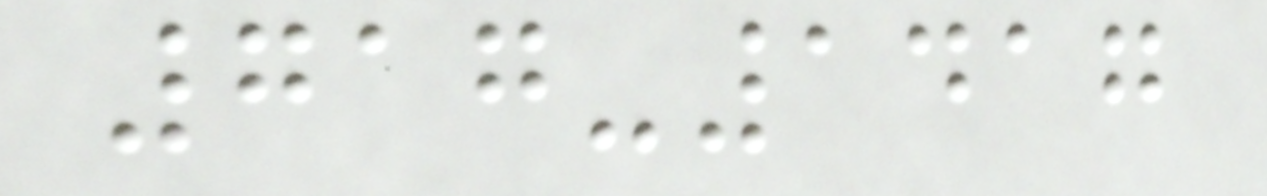717-1417
